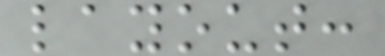layout:
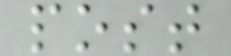post
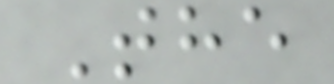The
